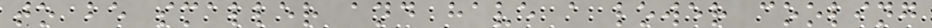to be smaller and have a lower cooling
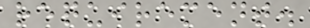requirement.
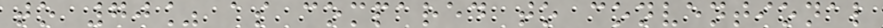to 70% as compared to conventional
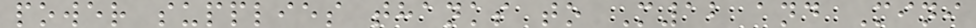power supplies thanks to M12 and Mini
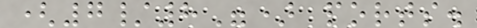(7/8") ports.
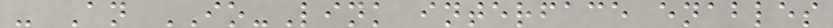- An IO-Link interface enables
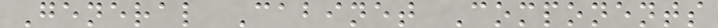General Cabinet Components
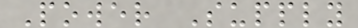Power Supply
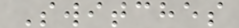Switches
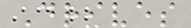Drives
